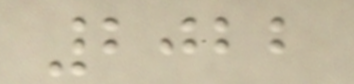2022
